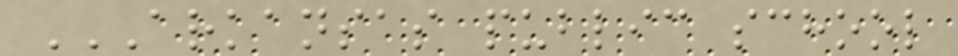ARKANSAS PUBLIC SCHOOL
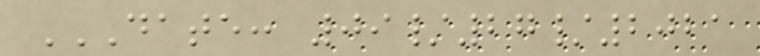DATE: 09/27/2021
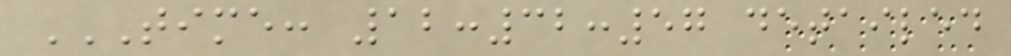TIME: 12:32:57 DETAILED
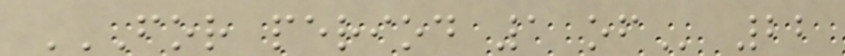FOR PERIOD 1 OF 22
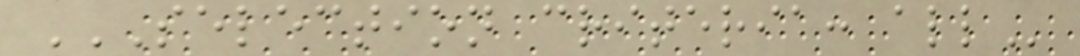SELECTION CRITERIA: ALL
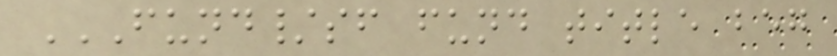FUND/SF FUND TITLE BEG
